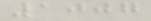1007
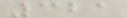321
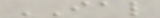IAL
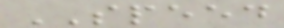SPEED
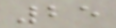25
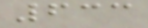633
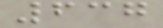637
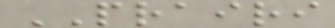PRAIRI
